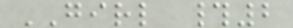GIRL #2
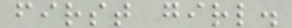first girl.
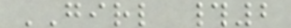GIRL #2
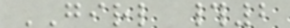GIRL #2
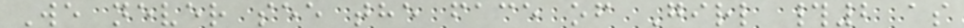We never see the face of Girl #2 as
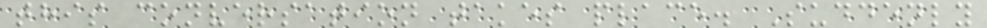this conversation takes place. Suddenly
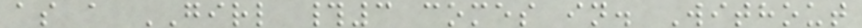as a GIRL #3 comes in. Without
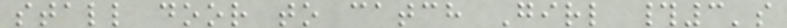stall door to catch Girl #3's
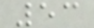53
